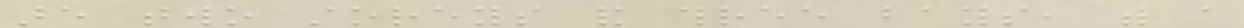are two storeys and three bays, with a
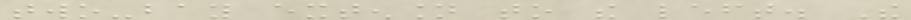two-bay extension to the left. The
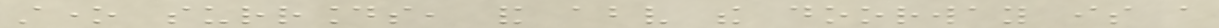stone surrounds, and above the doorway is a
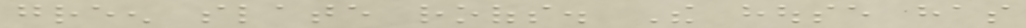green slate roofs. The house has
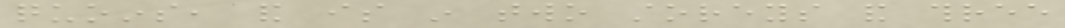quoins, and is in two storeys and three
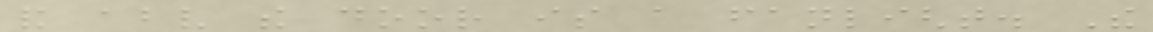and above the door is a fanlight. The
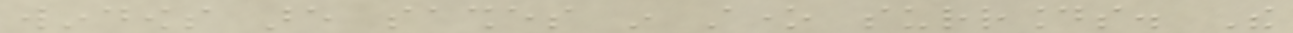windows are sashes in stone surrounds. The
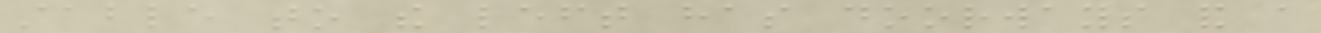stable to the left has doorways and a
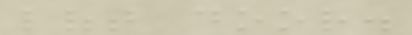loft door.
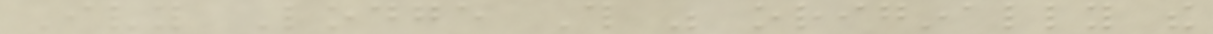Ivy Lodge This was originally the
